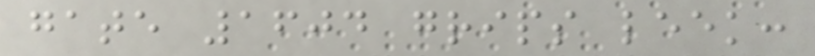gate 1604 grips leek:
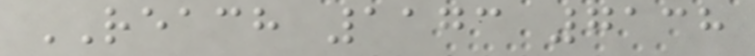REACH 1173 7138
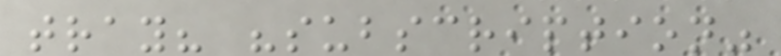tray? "subscription"
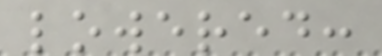lowered:
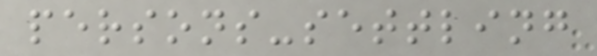persons-settling
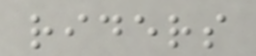riders
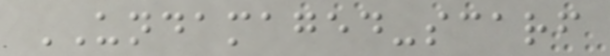UNDAMAGED-scarf
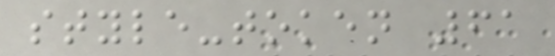style-token 61
